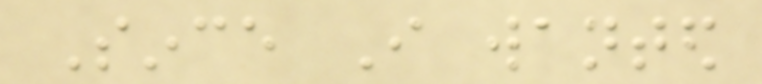Since I wanted
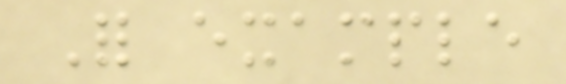For example
